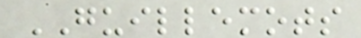GUILLEMOTS
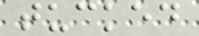tucked
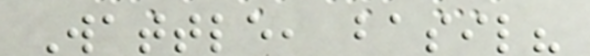Wattle, basil?
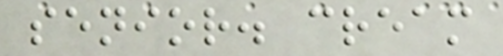senior. cream
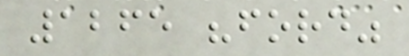1265 "ford"
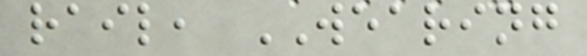rail, WEARING
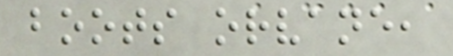boots orvane,
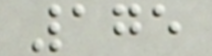175
